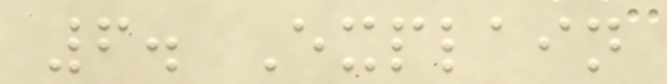6. Explain
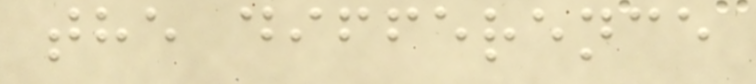the difference
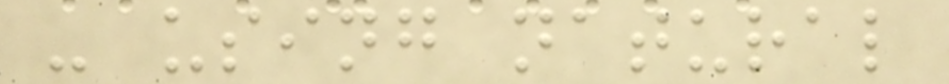- using natural
